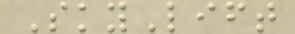SkyLift
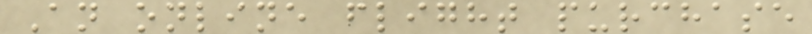An online flight purchase
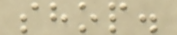shop.
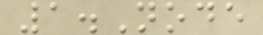1.Node
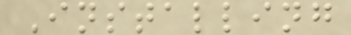Installing
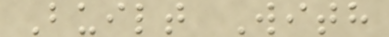Built With
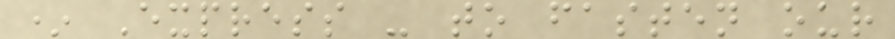* Express - to fasten our
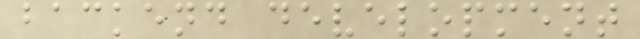backend development
